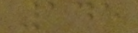145
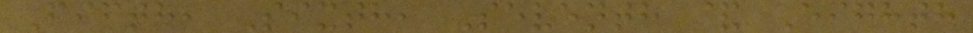Fifth, Sixth, Seventh & Eighth
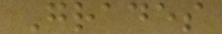Grades
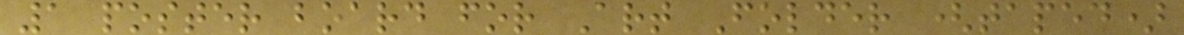1 poster board for Art Folder (taped)
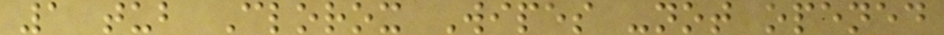1 tub Clorox Wipes -not opened
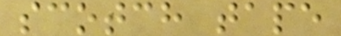scotch tape
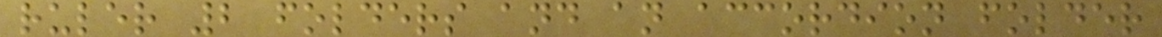ruler 2 folders and an accordion folder
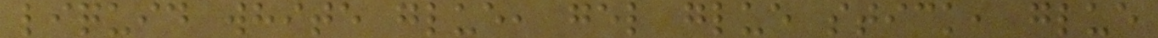liquid white glue, gel glue stick, glue
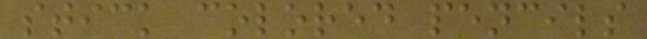stick colored pencils
